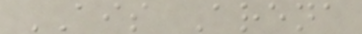AIS Arena
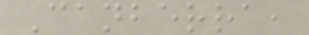Canberra,
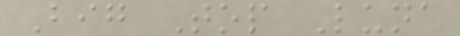Big Top Luna
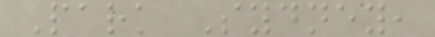Park Sydney,
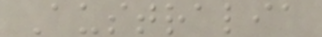Australia
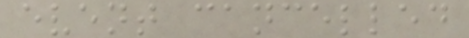event cancelled
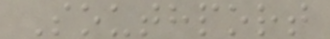Southport
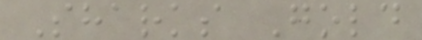Sharks Gold
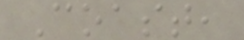Coast,
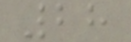28
